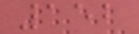152
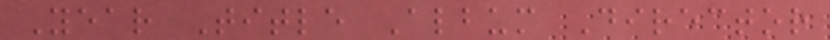Year Title Album Director
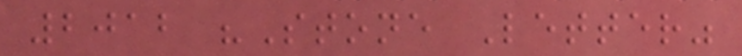2012 "Stone Letter"
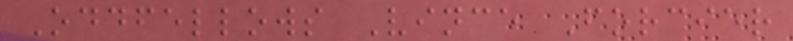Oddfellows Vince Forcier
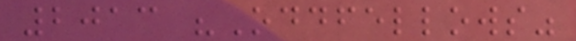2013 "Oddfellows"
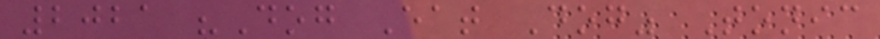2021 "Dog Eat Dog" Tonic
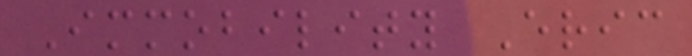Immobility Eric
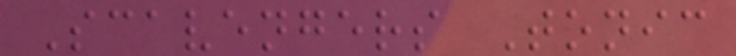Scavengers Tonic
